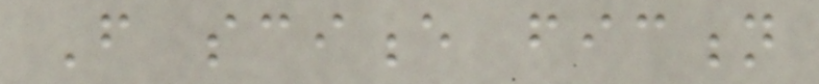From science fiction
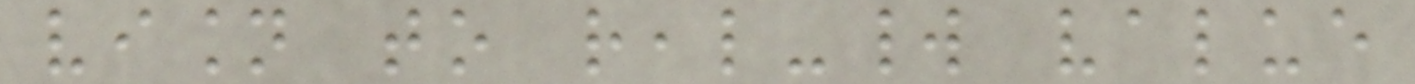vision to real-world value
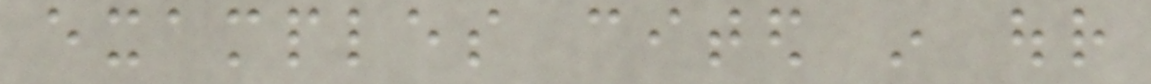examples cited in our
